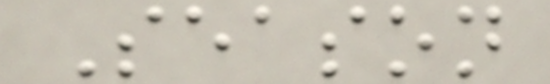Season
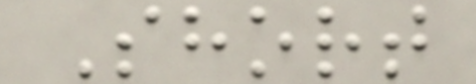Short
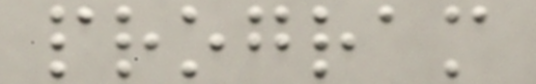program
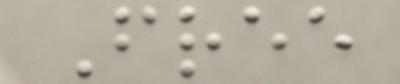Free
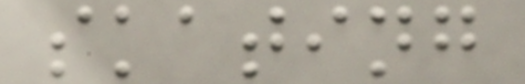skating
